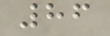86
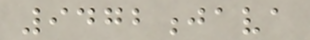9472java
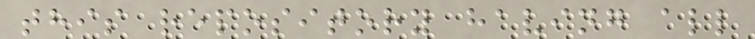this repository having all
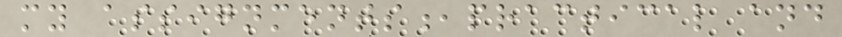my assignments,practical and
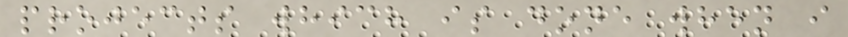projects which is done when i
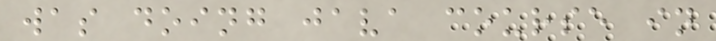was doing java course in
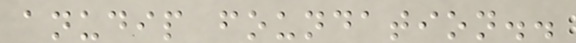anudip foundation..
